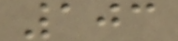103
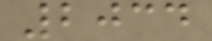2034
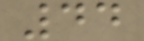44
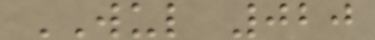WUL 020
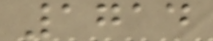1714
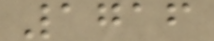1716
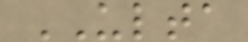ULTA
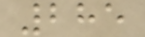285
